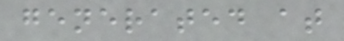generated at
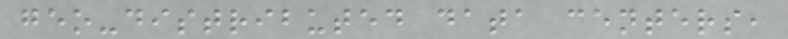geo-distributed data centers,
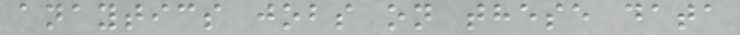anaytics jobs on these data
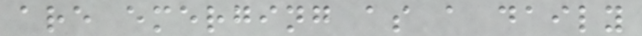are emerging as a daily
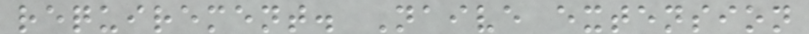requirement. Naive extension
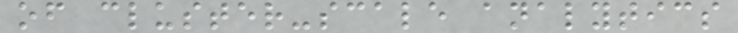of cluster-scale analytics
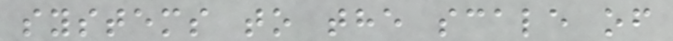systems to the scale of
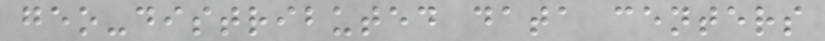geo-distributed data centers
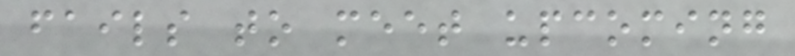fails to meet upcoming
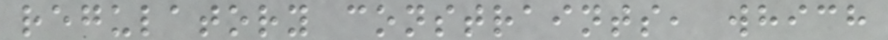regulatory constraints, which
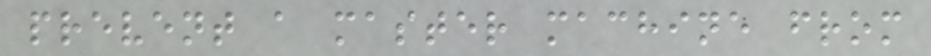prevent a master machine from
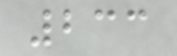233
